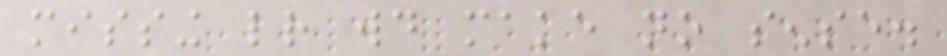missing letter would make no sense.
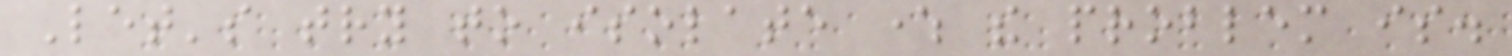Let's try to isolate where the problem is.
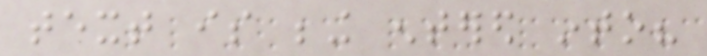text is being entered into?
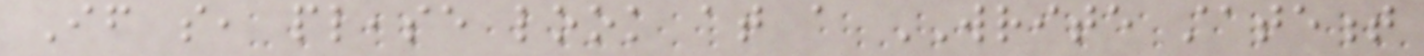If so, please look at a WRITE statement
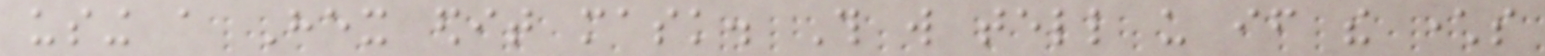using a Hex edit mask. This will tell us if the characters
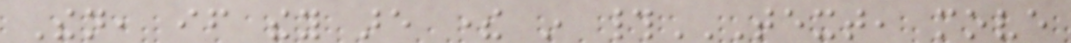Then, if they are there in #TEXT, MOVE
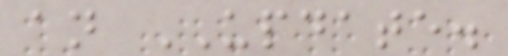an UPDATE.
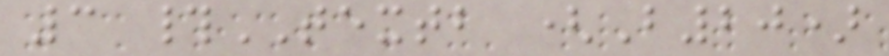3 #TEXTB (B20)
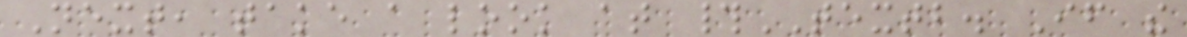Next, take a look at #TEXTB. If the
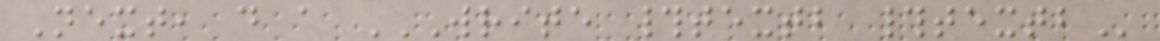Next, do a WRITE #TEXTB #TEXTB
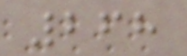268
